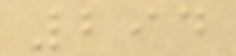294
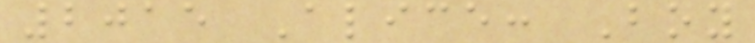2015 Alice: Boy
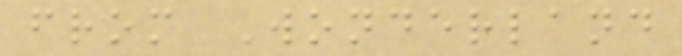from Wonderland
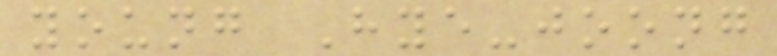young Hye-joong
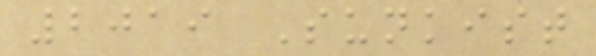2019 Sunkist
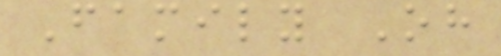Family Oh
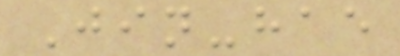Jin-hae
